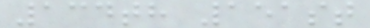134th 151st
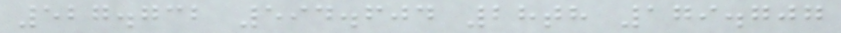527.732 594.604 28th 179.707
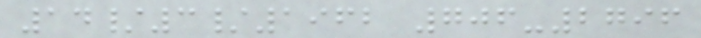14/3/1962 706-2796
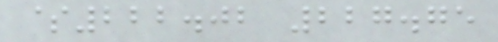$222.02 227.75
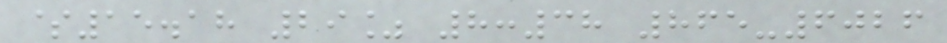$15.18 29% 8:38 865-6026
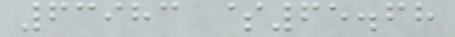63983 $65.68
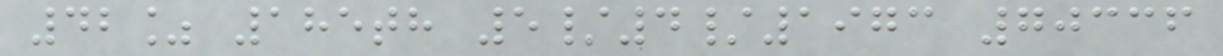42% 185th 5/4/1973 70336
